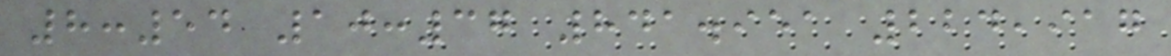8:54 10:37 841.951 224,917
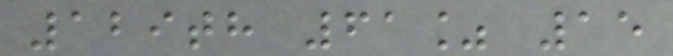129th 61% 15
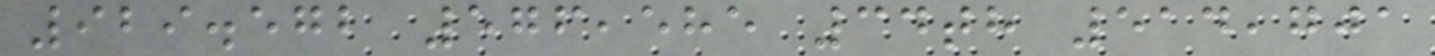929.572 576,585 34th 514,701
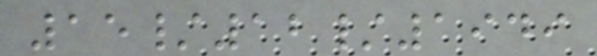15/12/1949
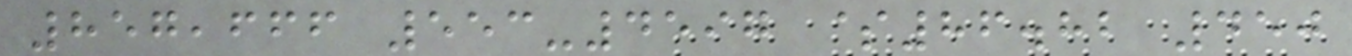857,666 553-4597 $86.82 450
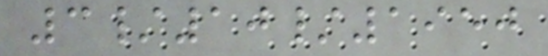3/10/1950
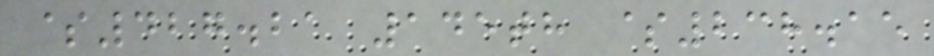$427.21 145th $238.15
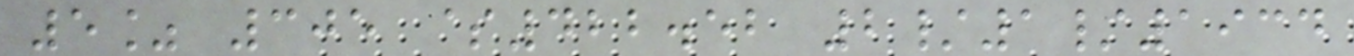5% 305 $422.52 2/1/1934
